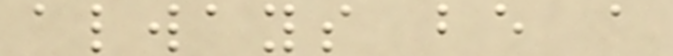always be a
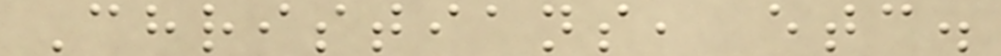Christians, etc.
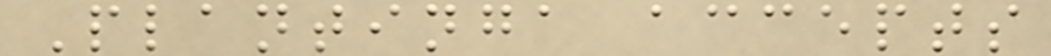Plantinga accepts
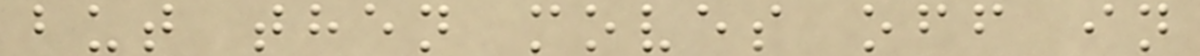but then moves off in
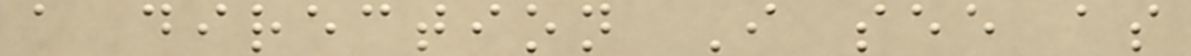a direction I see as
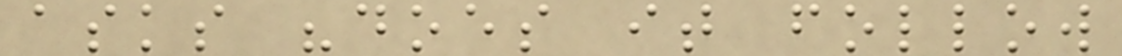asks "does it follow
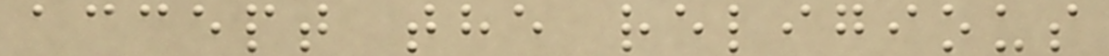accept the religious
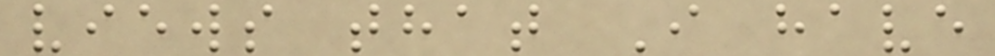views that I have
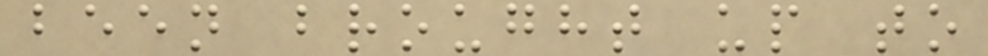been brought up to
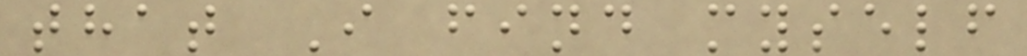that I find myself
